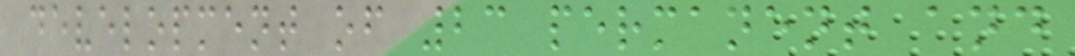development of 23 permanent and
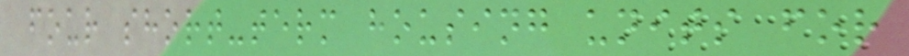four short-term housing units for
